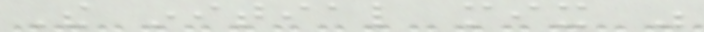The initial mix was
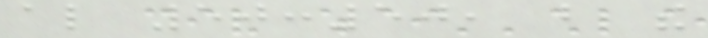also 50:50, but the
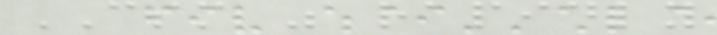CSM was rapidly
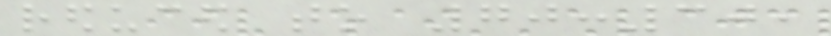reduced to 70:30,
